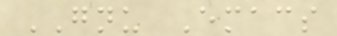GNU Emacs
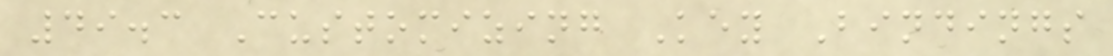49.3 Customizing Key Bindings
